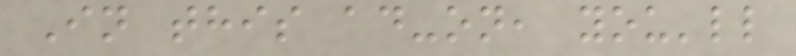In this ad-on, you'll
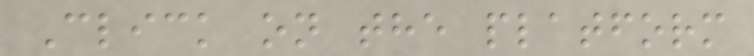Click on the platform
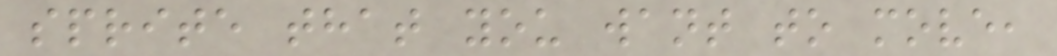sprite that you want to move,
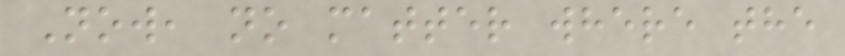Now, no matter where the
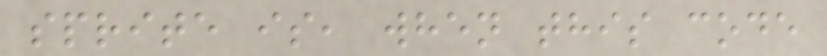sprite is, when this code
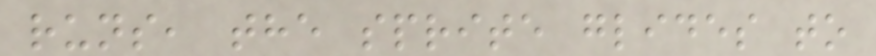runs, the sprite glides to
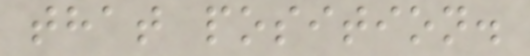that position.
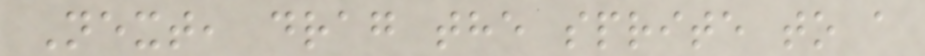Next, drag the sprite to a
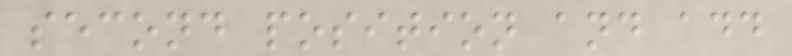second position and add
